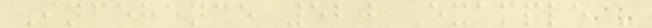Inference 520 Example -
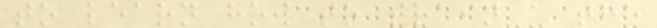to learn how to train a the
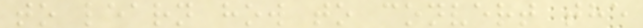to learn how to convert the
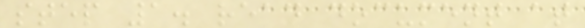step 1. read document at
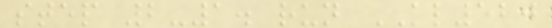step 2-1. run KL520
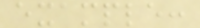example:
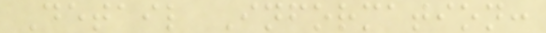Detail Information:
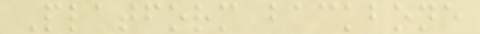Platform backbone
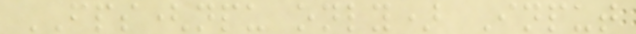FPS(npu only) Input
